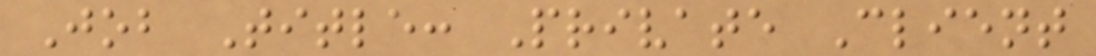Job Title: Private Client
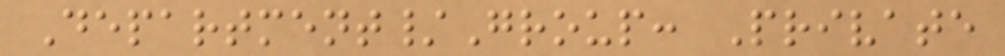Department/Group: Private
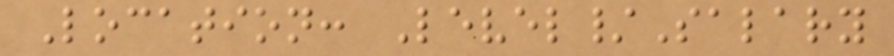Location: Level/Salary
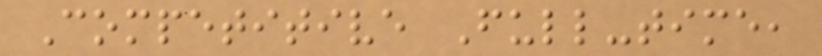Competitive Full-time,
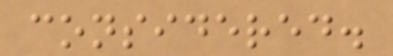considered.
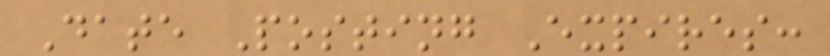Date Posting Expires:
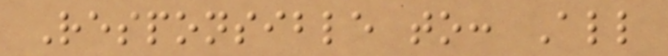Responsible to: All
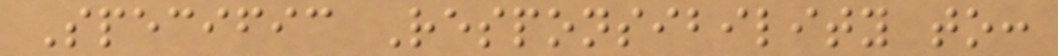Specific Responsibility to:
